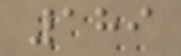189
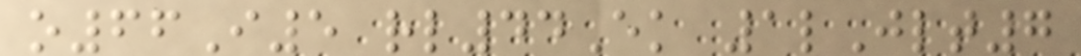o66I5 rl44Ek 1lJlt7
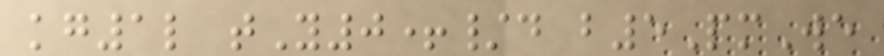kg1l tY0+/d b5PmWe
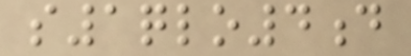s1qlo4d
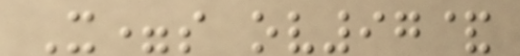X=s ov97&
